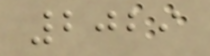2029
